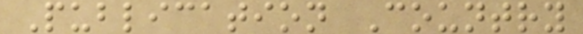Publication Country
